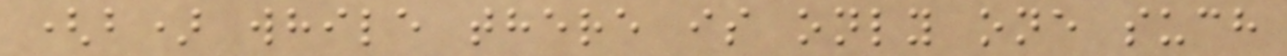(b) while there is only one such
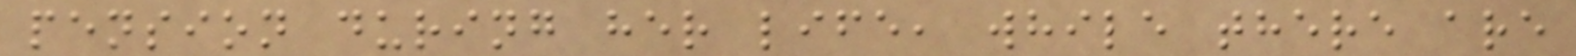pension during her life, while there are
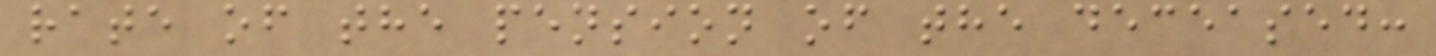rate of the pension of the deceased:
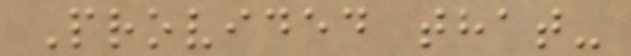Provided that-
